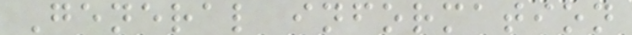General information
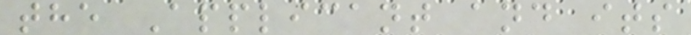the Applicant and its
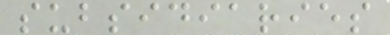subsidiaries
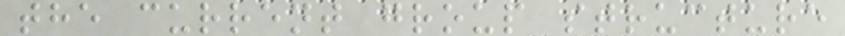the current group structure
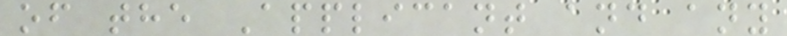of the Applicant and any
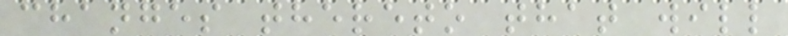changes thereto that will
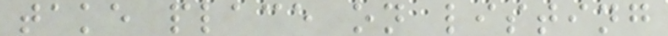take place on listing
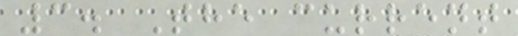3. The current
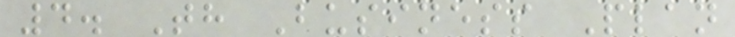4. Th Business Plan
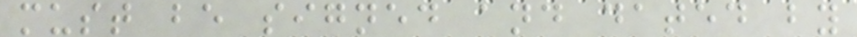must be signed and dated by
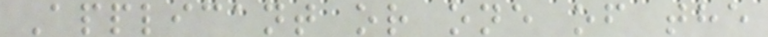Applicant or one of the
